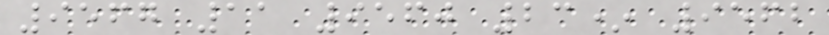9567 11 9560 23* 9562
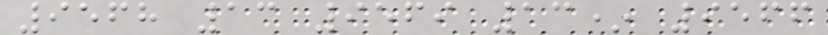9568 13 9569 13* 9566
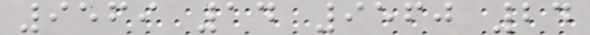9569 14 9560 24
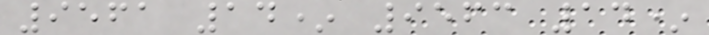9561 14* 9563 14*
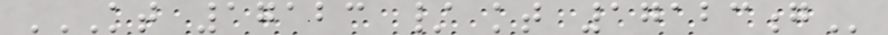KT 17123 / KT 17123G
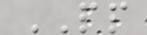PP
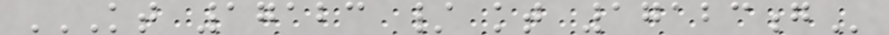KT 17123 / KT 17123G
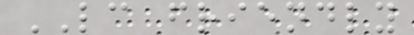LC friendly
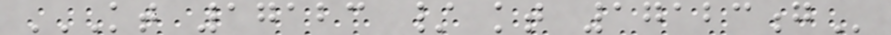KT 17123 / KT 17123G
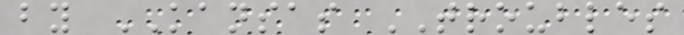by KANSAS TROUBLES
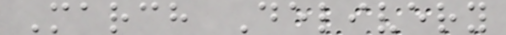March Delivery
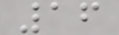16
